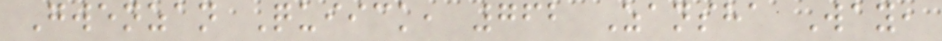Gwenzan Quiick, 762 Zansha Way,
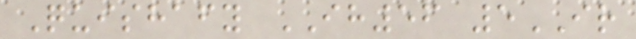Quishafy IH56 5IR
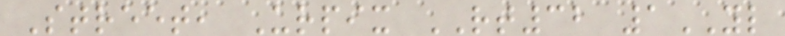Street, Urpix RT32 1YL
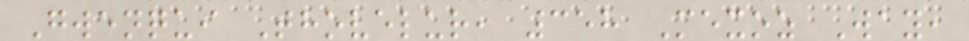Gwenqui Thovelur, 358 Mexoz Way,
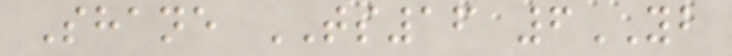Shane TS16 6YB
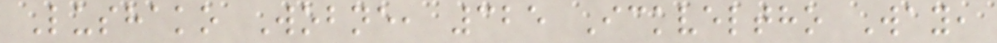Lushako Wobne, 325 Ickveltho Way,
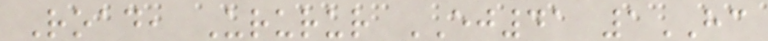Road, Ururur EJ41 1HC
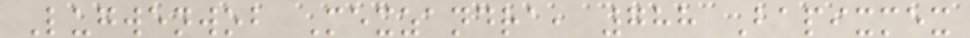Lugwenwob Mexzandra, 788 Bapixmex
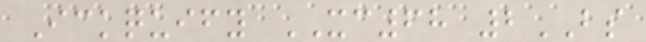Ickquify XC68 2BS
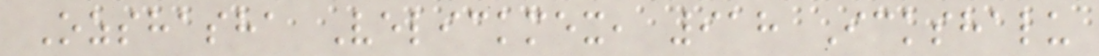Ozshasha Velickmex, 918 Ickshalu
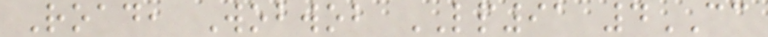Road, Wobwob LP91 4CC
